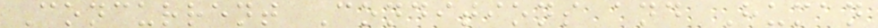Concurrent Conditions and Human
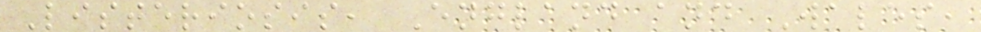Listeriosis, England and Wales,
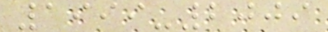1999-2009
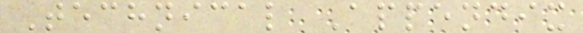Technical Appendix
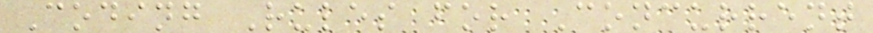Coding Rules for Concurrent
